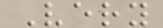Very
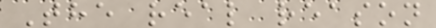The real reason
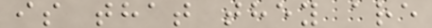is that they are
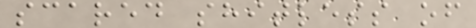scared shitless of
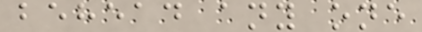behead any one
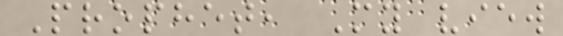Prophet, My view
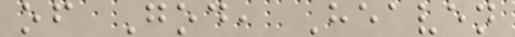of God, Heaven
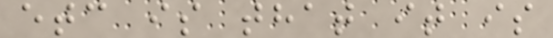etc is that it is
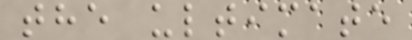the ultimate
